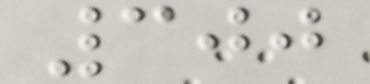300
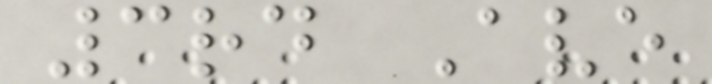3rd Ave
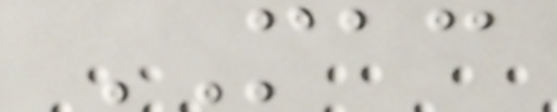MAC
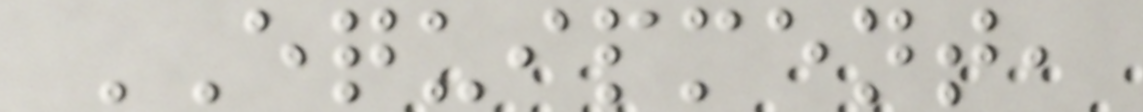EQUIPMENT,
